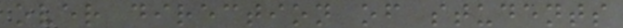over direction of students
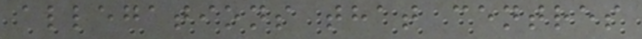allegations that centres
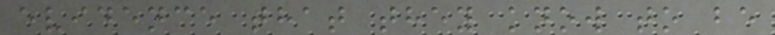evidence that they know to be
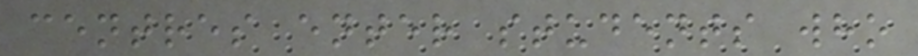centres enter students who
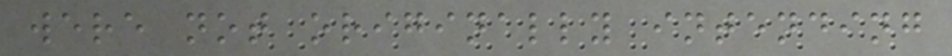were not originally intending
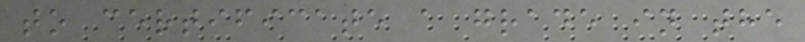to certificate a grade in the
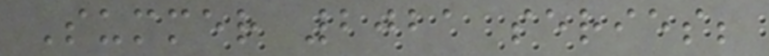Summer 2021 series;
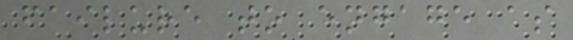failure to engage as
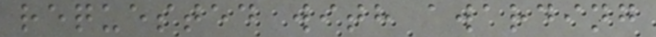requested with awarding
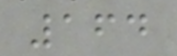164
